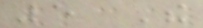5 The
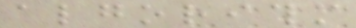algorithm
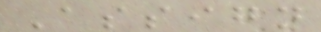Assign
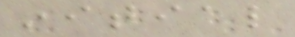initial
